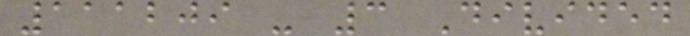111209 - 3 Divided
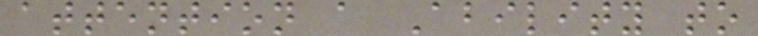attention a Ability to
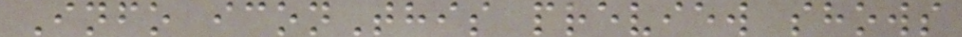Info iconThis preview shows
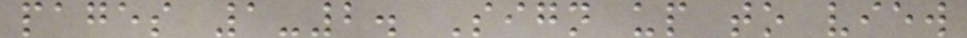pages 1-2. Sign up to view
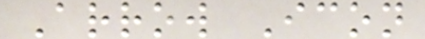Arrow Icon
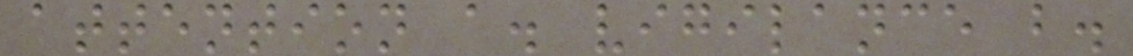attention a. vigilance b.
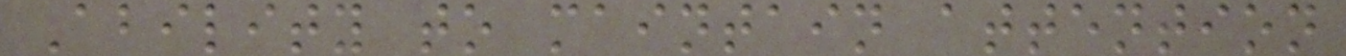Ability to maintain attention
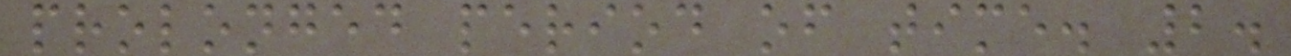prolonged period of time. 2.
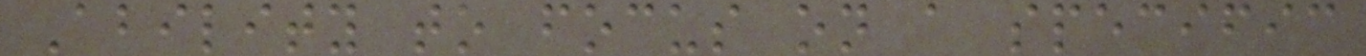Ability to focus on a specific
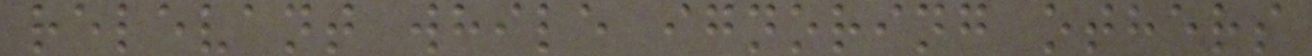relevant while ignoring others
